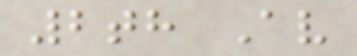2th Av
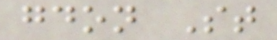gdon St
